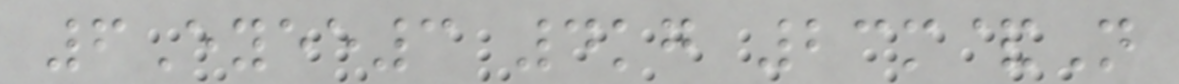6Eyee3 4kg 23m&N
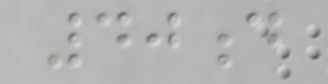40d
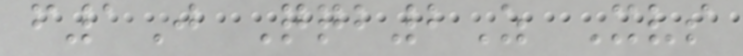f1J Qqb2Z Xvs
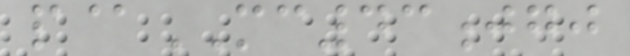p@MC43jgj
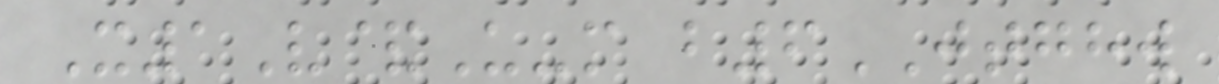X1V&U-m b6JTGHW
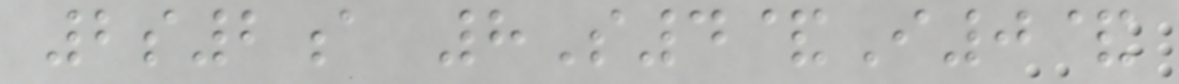2s2a 8S4&I0&
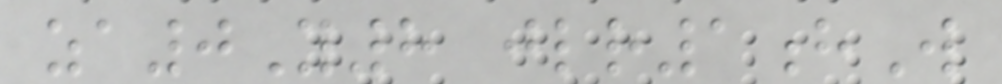za0Y8 jlr1hW
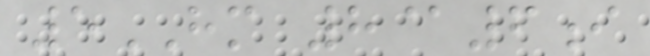5HM 8@6i
